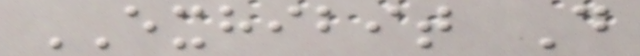EXHIBIT D
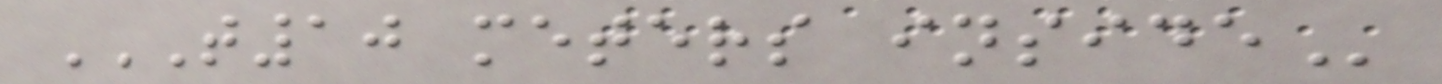T10 METERS INSIDE
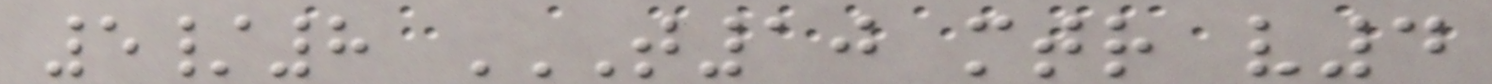5/8 T10 MTR V4
